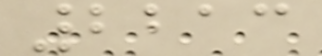2213
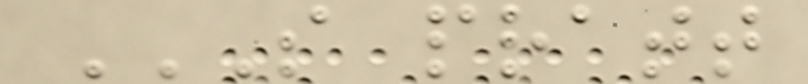S PRATT
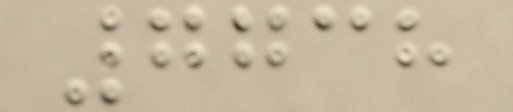7738
